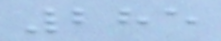285
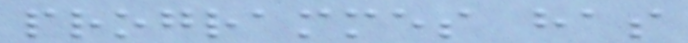programmes has
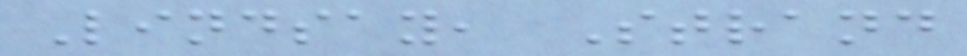Lindsay, Strand
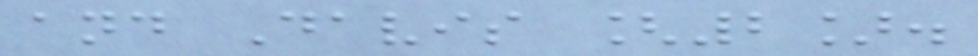and Davis [2].
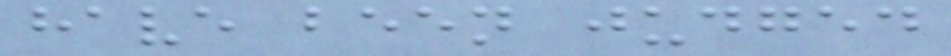have been judged
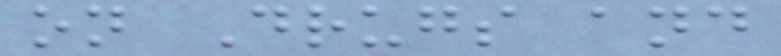on Drugs and
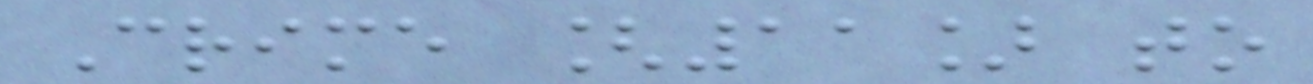Crime [11] to
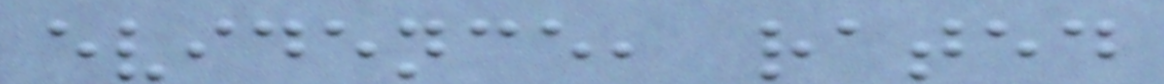evidence, rated
